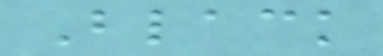Black
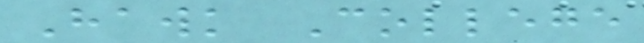Hawk College
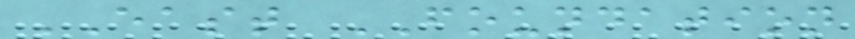EAST FOUNDATION
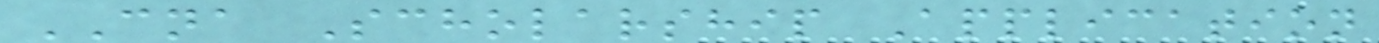CNA Scholarship Application
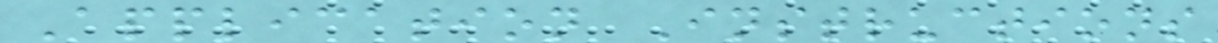Application Instructions
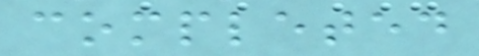completed
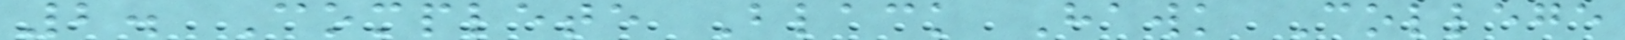2. Complete Black Hawk College
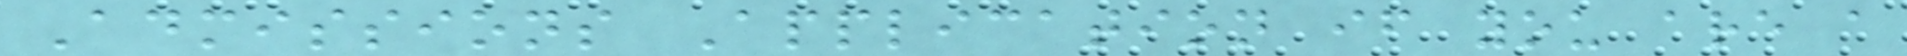Admissions Application if you are a
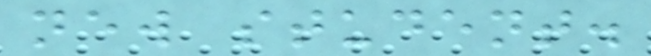new student.
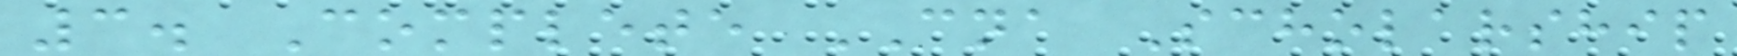3. Complete CNA Scholarship
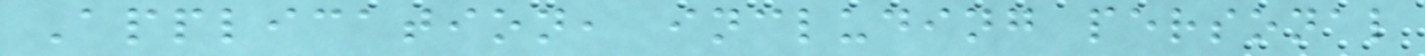Application, including personal
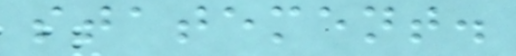statement.
